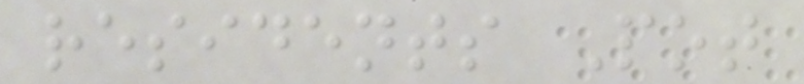residents Pot
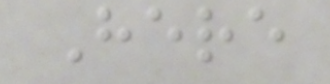Here
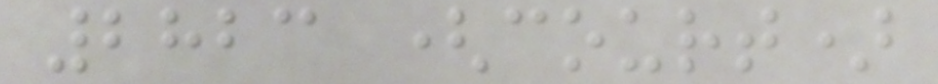2823 (court)
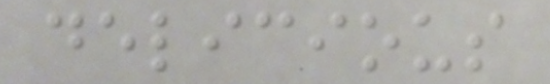delicious
